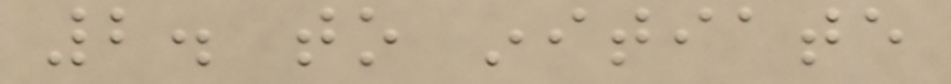2. to initiate
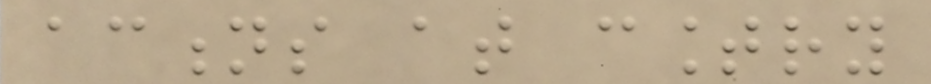actions at country
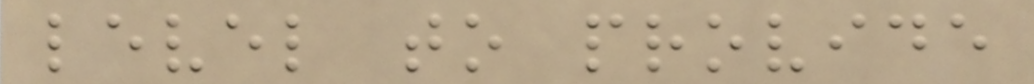level to provide
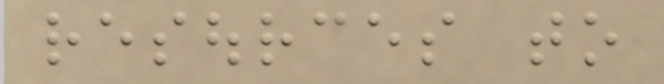resources to
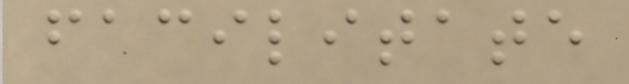facilitate
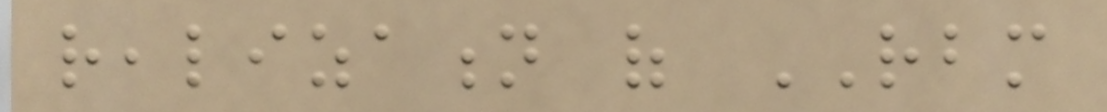realization of RBM
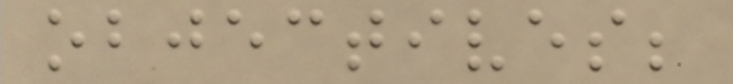objectives;
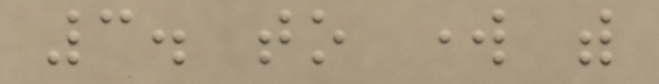3. to work with
